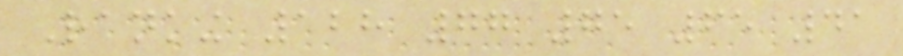Ranking 128 77 75 65 41
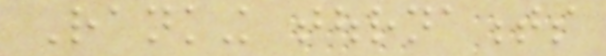Ranking tournaments
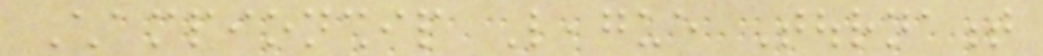Championship League Tournament
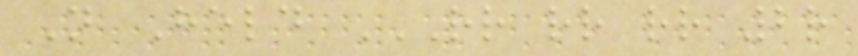Not Held RR RR RR 2R
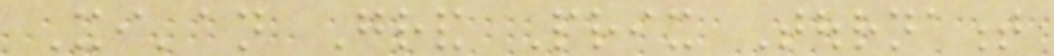Xi'an Grand Prix Tournament
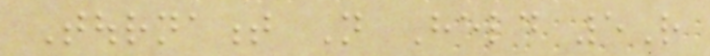Tournament Not Held 5R
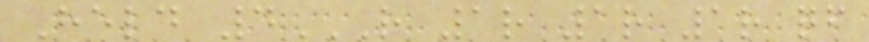Held 4R 1R 1R 1R QF
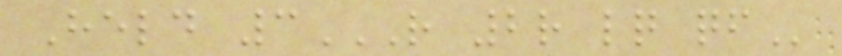Held 3R 2R LQ QF
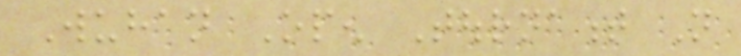Wuhan Open Tournament Not
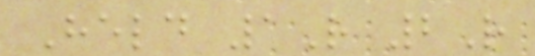Held 1R 2R
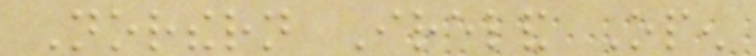Northern Ireland Open
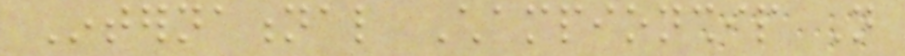International Championship Not
